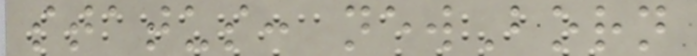status: newBorn
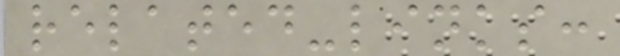related-links:
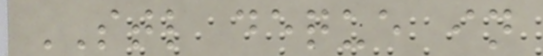STL deque in
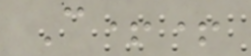C++
